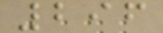296
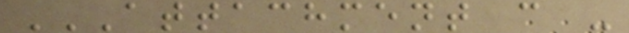ATTACHMENT C -
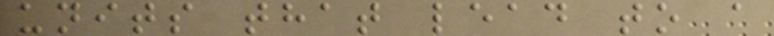units that lead to a
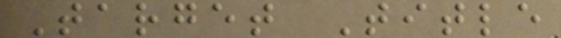Target Title
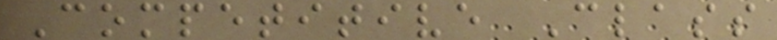Competitive Class
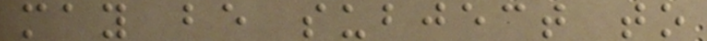may be subject to
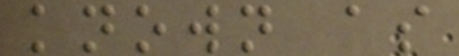known as
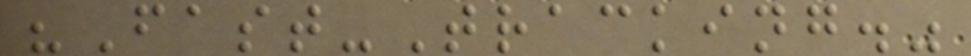"Fast-Tracking."
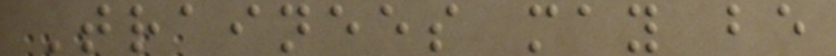Trainees may be
